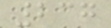237
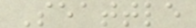Seattle
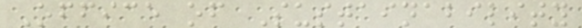Office of Sustainability
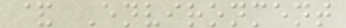& Environment
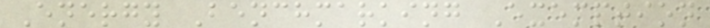Energy Benchmarking Exemption
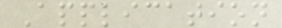Application
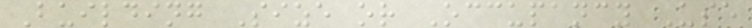Building Size or Occupancy Use
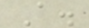A.
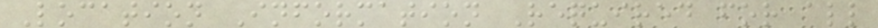Location Information Required for all
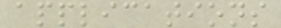applications
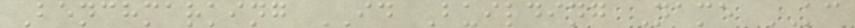Benchmarking ID Building Name KC
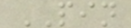PIN
